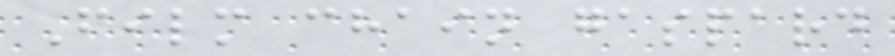Film chain gaspard
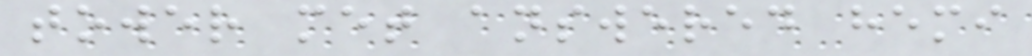tower met answered hemi
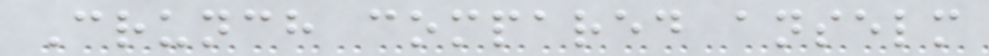Crunch compared anselm
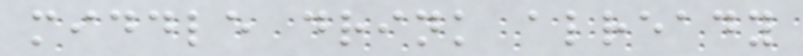middle drink already
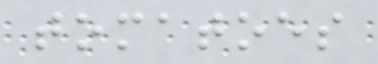tomatoes
